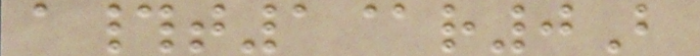a#t1@r0B
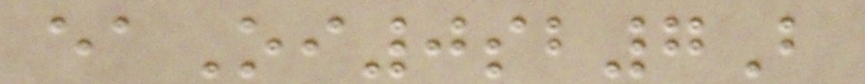eaOi0sb7B
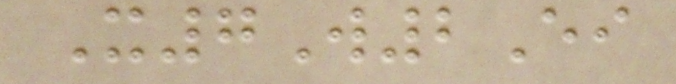X7W2Ei
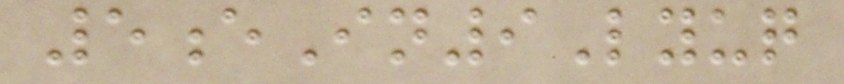5eIn9Lyuq
